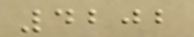4202
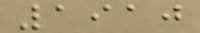1910
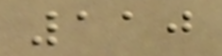110
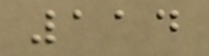114
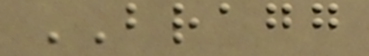BRAGG
